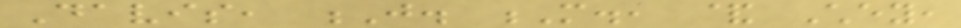Davis, J. M., & Chey,
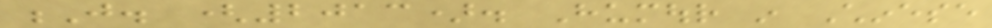J. (2013). Humour in Chinese
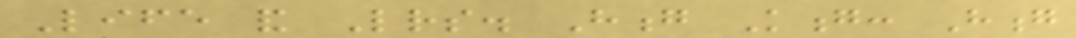Life and Letters. Hong Kong: Hong
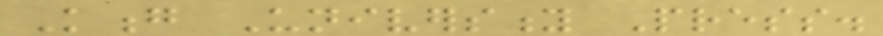Kong University Press.
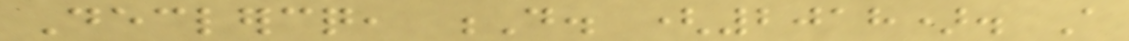Declercq, D. (2018). A
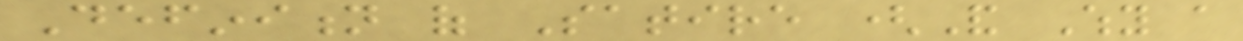Definition of Satire (And Why a
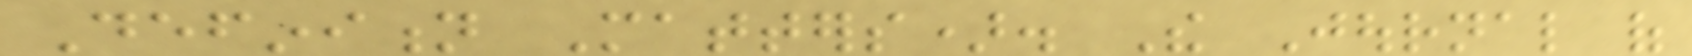Definition Matters). The Journal of
